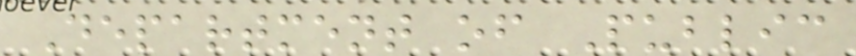Department of Public
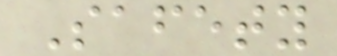Safety
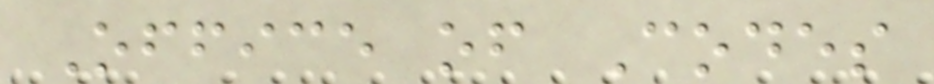Office of Codes
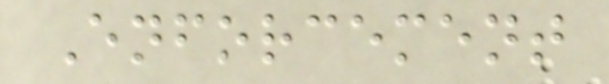Enforcement
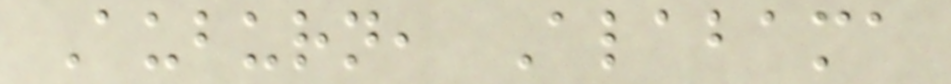Auburn, Alabama
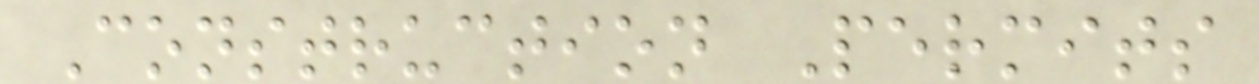Construction Permits
